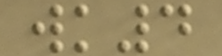wk4
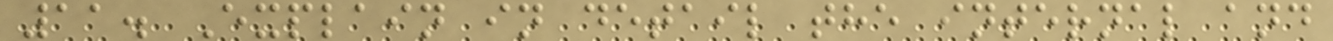11. Explain in detail the internal and
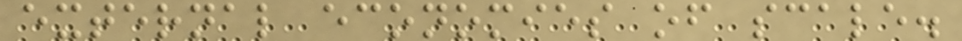external economies of scale.
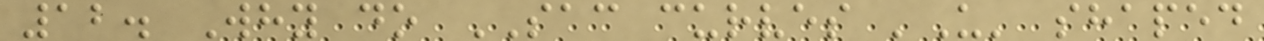12. Why do SAC curves 'U' shaped
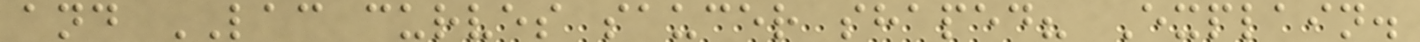and LAC curves saucer shaped? Explain.
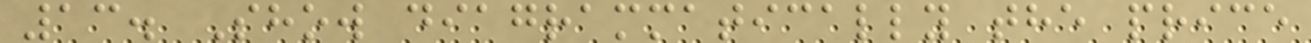13. Show diagrammatically the price
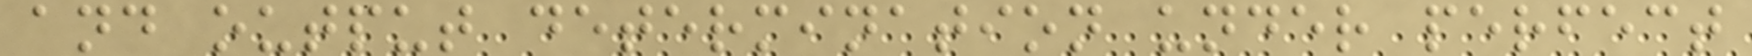and output determination under perfect
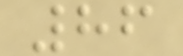86
